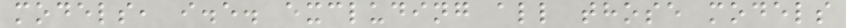models, i.e. excluding all those models
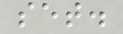set.
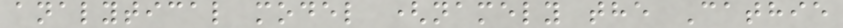analytical model (namely the Cathie
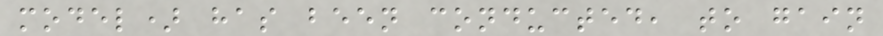model) has been conducted, to gain
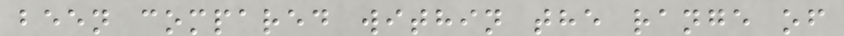been compared within the range of
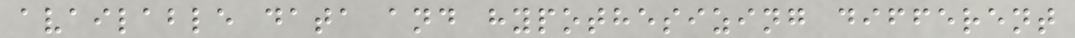available data and hypothesizing different
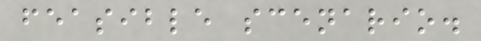feasible scenario.
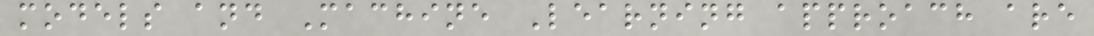models and Machine Learning approach are
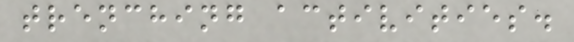trenching activities.
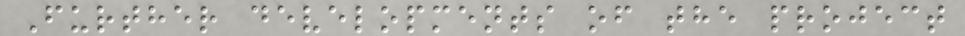Further developments of the project
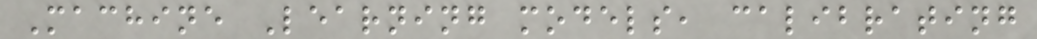Machine Learning models, calibrating
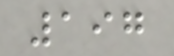197
